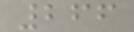266
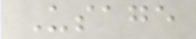Usage
